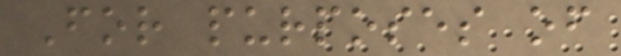For purposes of
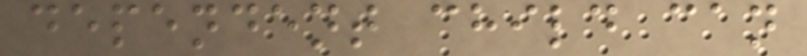dependent child can
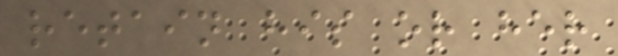retain his or her
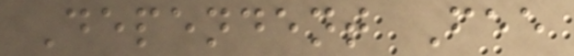Dependent Fee
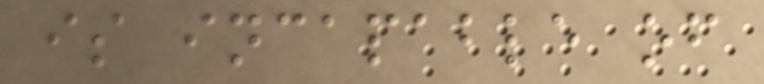is incapable of
